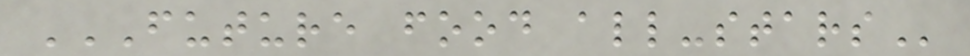FUTURE FOOD ALL-STARS
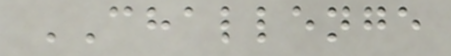CHALLENGE
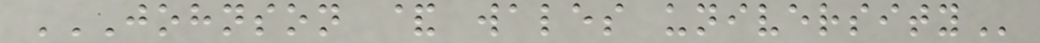JOHNSON & WALES UNIVERSITY
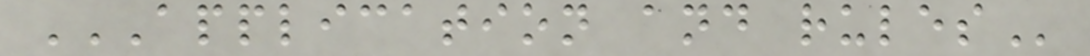APPLICATION AND RULES
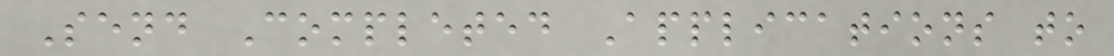Send Completed Applications to
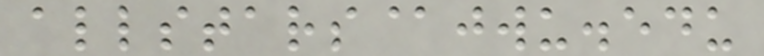allstars@jwu.edu
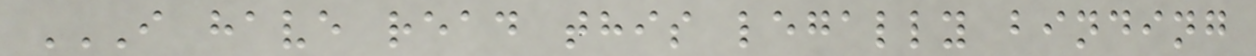I HAVE READ THIS LEGALLY BINDING
